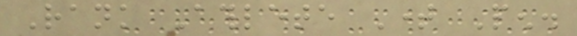Rank Athlete Time Pen.
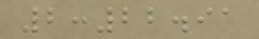2:22.91
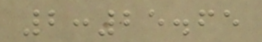2:25.65
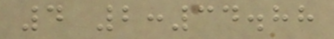4 2:34.88
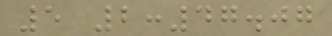5 2:47.07
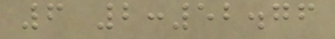6 2:52.76
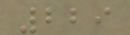229
